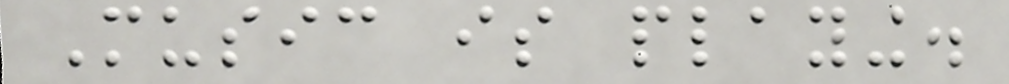Music is playing.
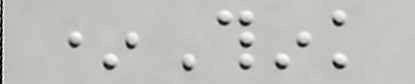*Think
